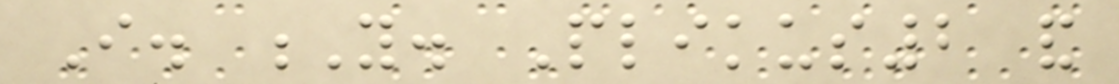I. Y. Plikus2 and
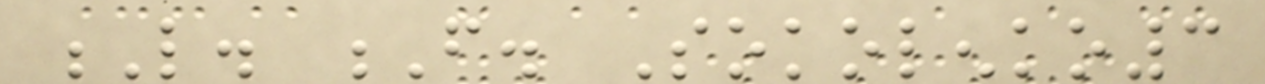L. F. Sokolenko3
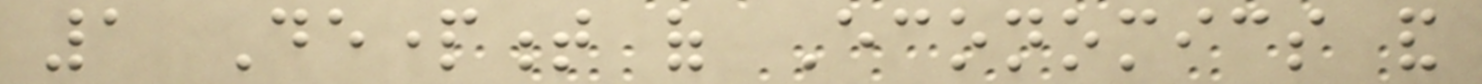1 Department of Economics and
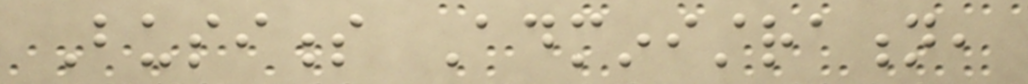Business Administration,
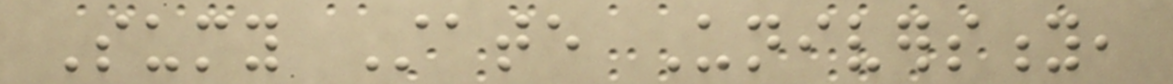Sumy State University,
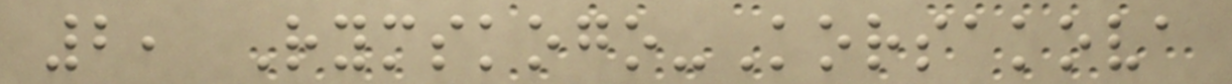2, Rymskogo-Korsakova
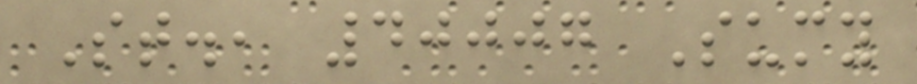St., 40007 Sumy
